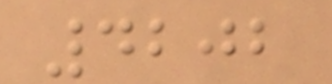4202
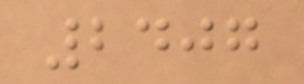2407
